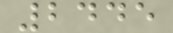2445
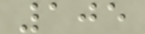105
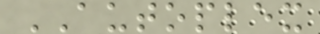AUTOPLEX
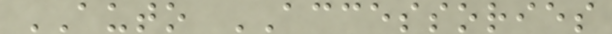AUTO ACCESSORIES
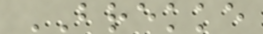BREKKE
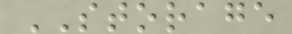STORAGE
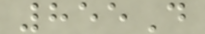855D
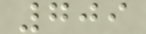709
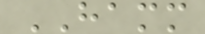HAMM
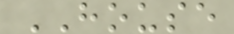HOUSE
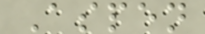Aspen
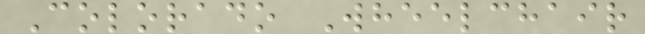Colorado Wheelchair
